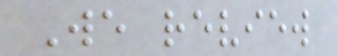We review
